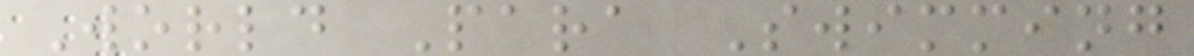World Para Swimming
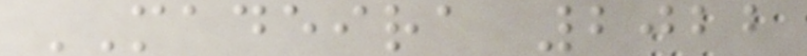MADEIRA 2022
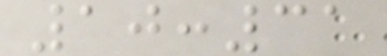10:31
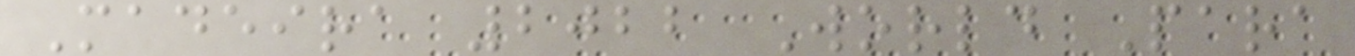Madeira 2022 World Para
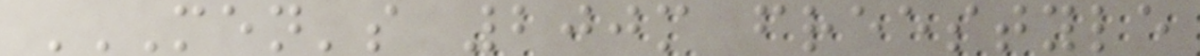MEN'S 200M FREESTYLE
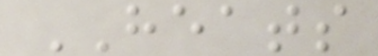HEATS
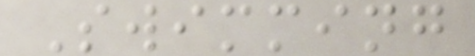Swimming
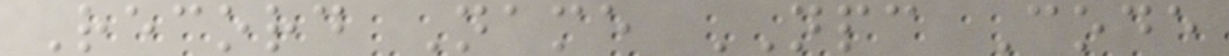Record Name NPC Code
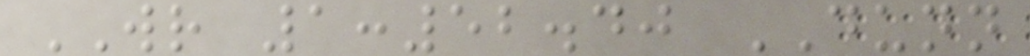WR 1:52.40 DUNN
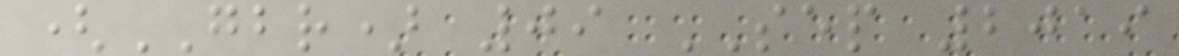(GBR) 09 SEP 2019
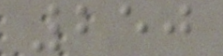250
